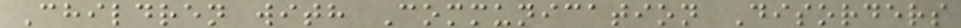Children with Communication Disorders
